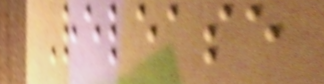Release
